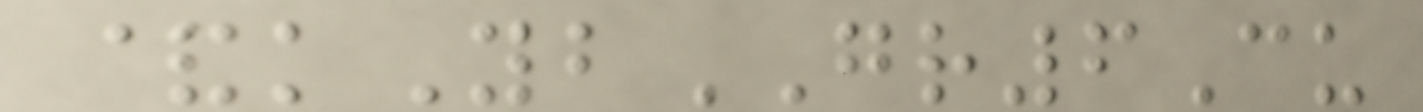&kYbGR6Cu
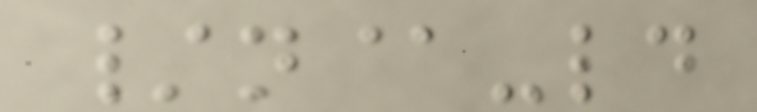/n@-ld
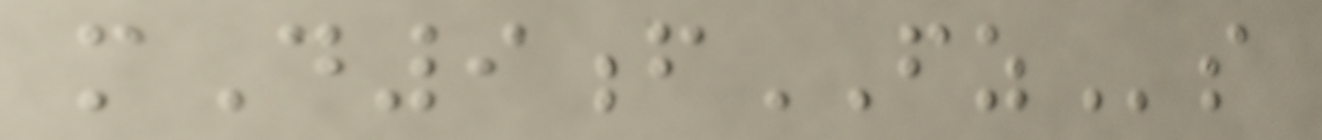mD9fFZs
